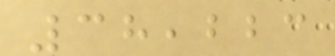38,223
